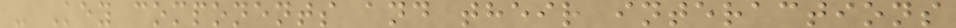- Key components and their interactions
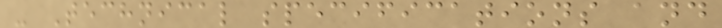- Technical specifications and
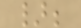};
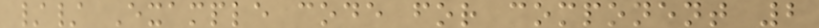// Example code for component 2
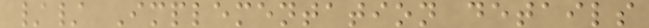// Implementation details
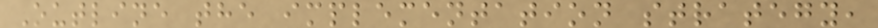Outline the implementation strategy,
